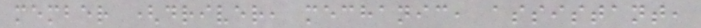member (driver, mechanic, assistant,
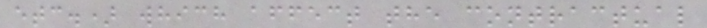etc.) which affect the contractual
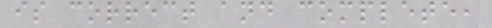is correct and complete,
